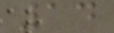14
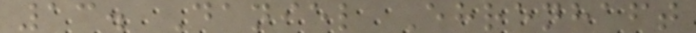13. Daniel Ehrenhaft
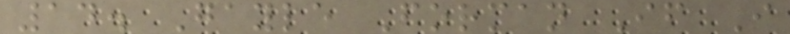14. Gayle Forman If I
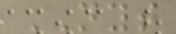NYT
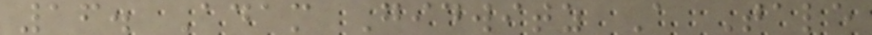16. Adam Gidwitz A Tale
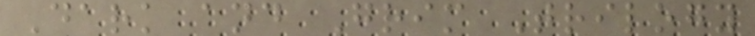Dark and Grim Trilogy
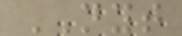NYT
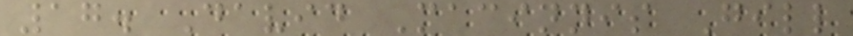17. David Macinnis Gill
